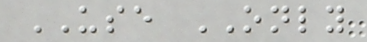USE ONLY
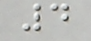4
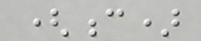(c)
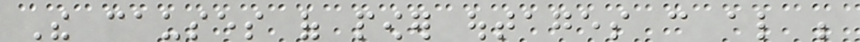The causes of power outages can also be
